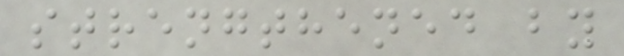strengthened by
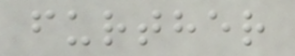further
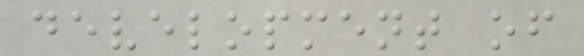development of
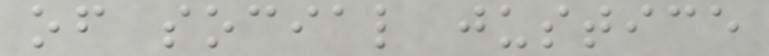of social justice
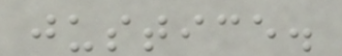justice.
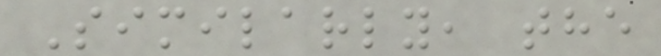Similarly, the
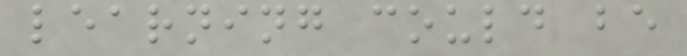learning could be
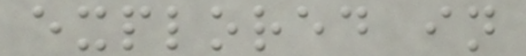explored in
